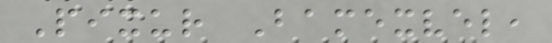Pixur Bamexvel,
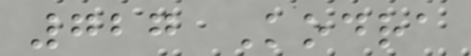727 Kodra
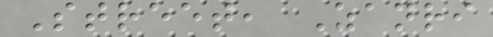Street, Zanri
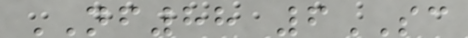NF88 6SC
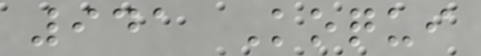941 Koqui
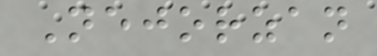Nejorzan
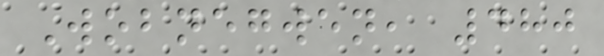Wobnegwen, 480
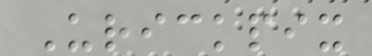Urickpix
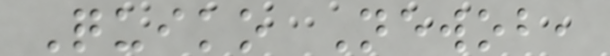Quiko Newob,
